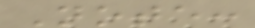Note:
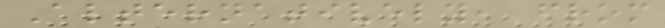Alternatively, from
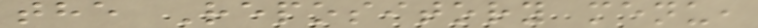the Repository menu,
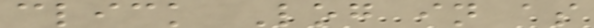click Log in as
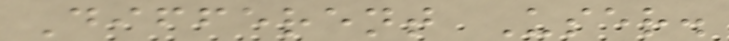Different User.
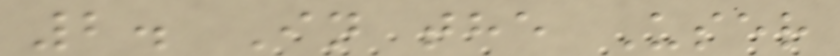2. In the User
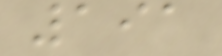191
